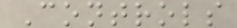Controls
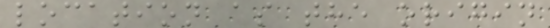location as the origin
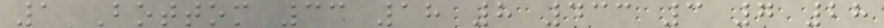1 Bottom 33 18 8 433 3 7 28
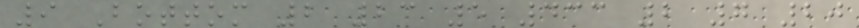9 Bottom 2 23 5 433 2 7 20
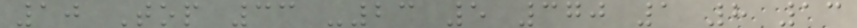10 Top 33 -23 5 370 1 8 13
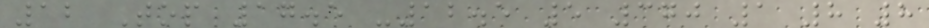12 Top 17.5 -12.5 5 370 1 8 8
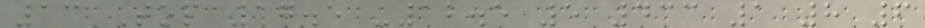13 Top 17.5 -12.5 5 433 1 8 6
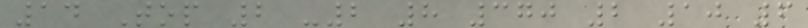14 Top 2 -2 8 370 2 10 6
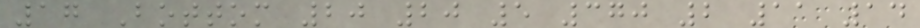17 Bottom 20 20 5 370 2 11 14
